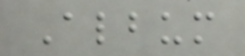Album
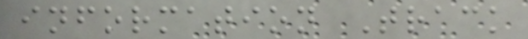information Track
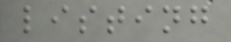listing
